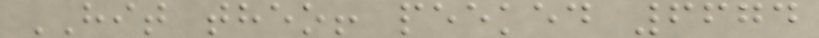HIT theo! peeked 6674
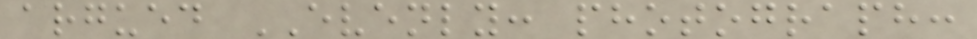argued EVENLY: photograph:
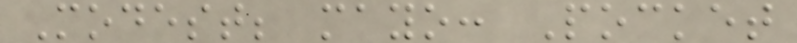Modest; mayo: Pocket
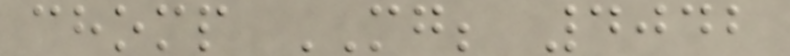chomp MG; 4042
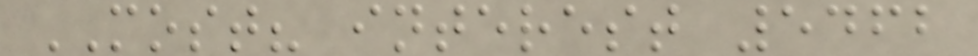MOST? interest 5462
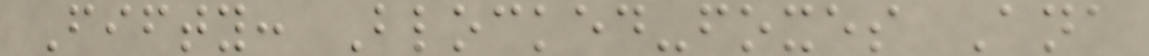Fifty: Blocked-foxes Ana
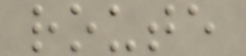route
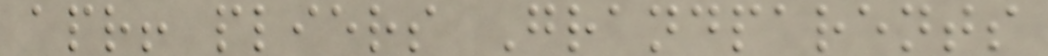apr! pliers Grandparents
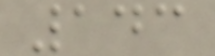143
